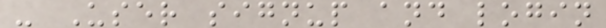- User signup and login
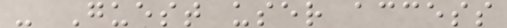- Guest user access
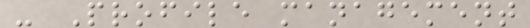- Profile management
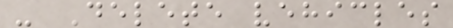- Delete vehicles
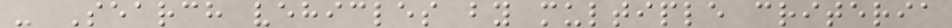- Search vehicles by multiple criteria
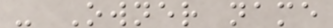- Owner name
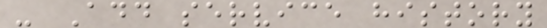- Add service history
